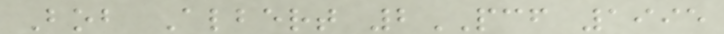Bob Albert 2PCF 1995
